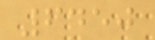6450
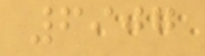6907
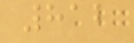812
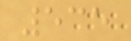535
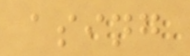asing
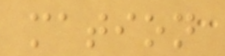mation
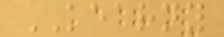KEARNY
